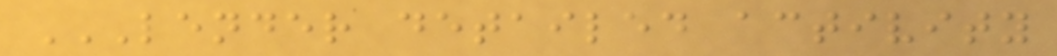LENDER DETAILED ACTIVITY
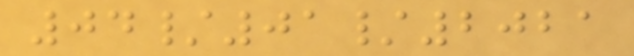04/01/2021
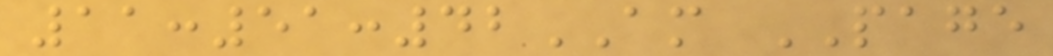11:51:42AM PAGE
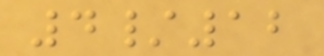4/12
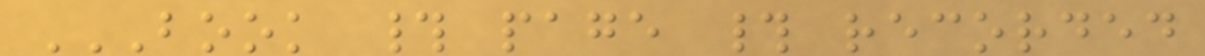BOOK # PAGE # RECORDED
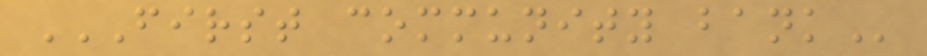FIRST COMMUNITY BANK
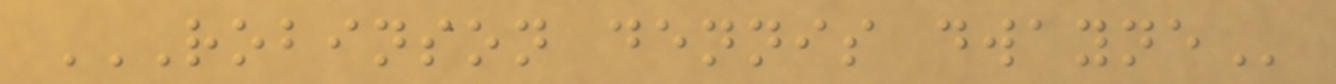ROBINSON DENNIS DWAYNE
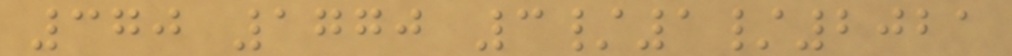370 1770 3/1/2021
